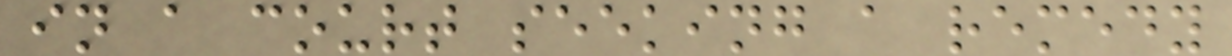in a court seeking a remedy
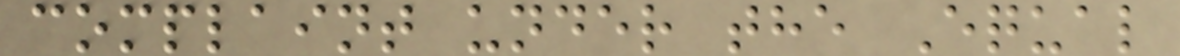complaint under the Equal
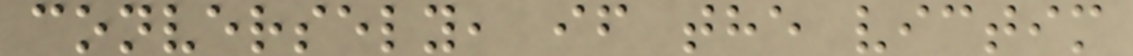conversely, if the victim
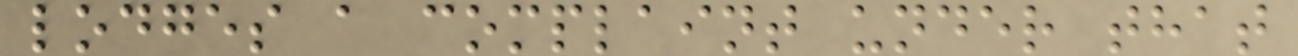lodges a complaint under that
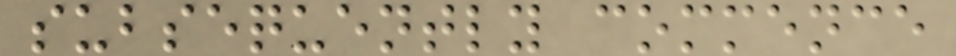subsequently commence
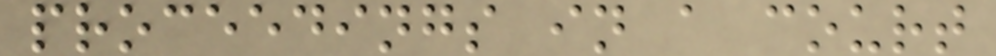proceedings in a court
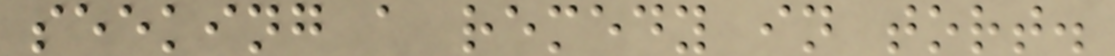seeking a remedy in tort.
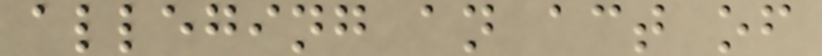alleging an act of
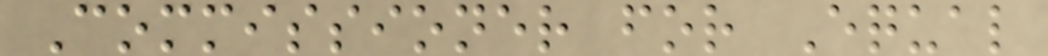Commissioner for Equal
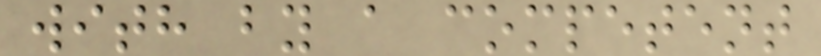with by a competent
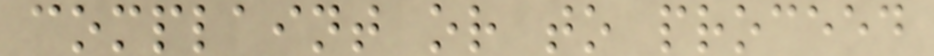complaint or to proceed
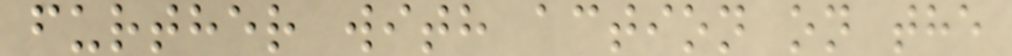further with action on the
